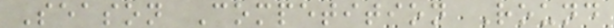Season Competition Round
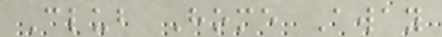Club Home Away
